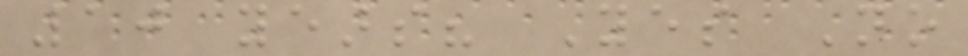10 years? Yes No
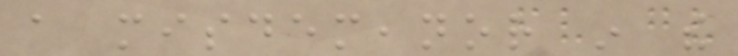a misdemeanor in the
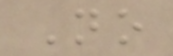No
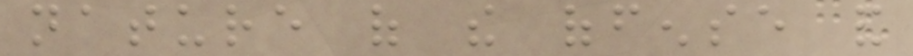nature of the offense and
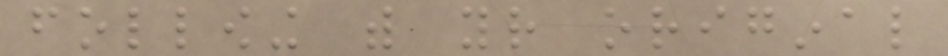following with your original
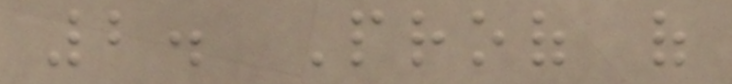2. Proof of
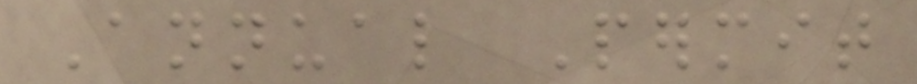Annual Permit
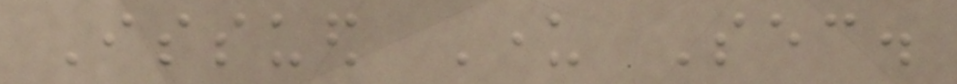Issued Under Sec.
